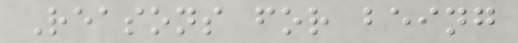Reasons for being
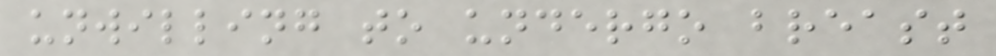unwilling to undergo breast
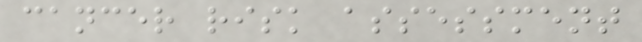cancer risk assessment
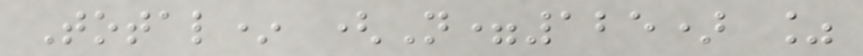Total* (N=125) %
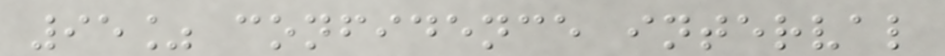95% confidence interval
